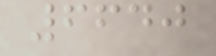6640
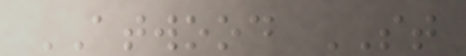ATWOOD ST
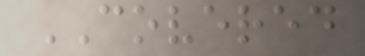COVERED
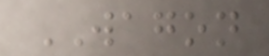WAGON
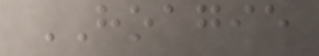HOAGIE
